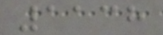1138
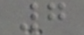7
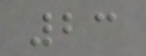23
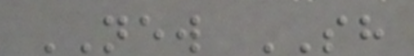NEW SH
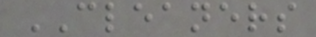CLEANERS
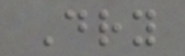Dry
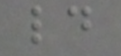ld
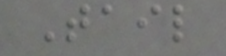Tail
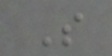S
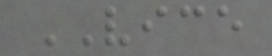VICE
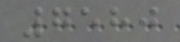7580
